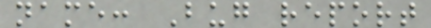name: Bug report
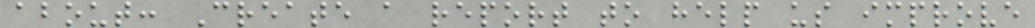about: Create a report to help us improve
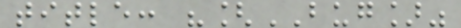title: "[BUG]"
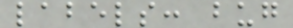labels: bug
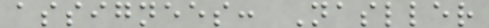assignees: Nasller
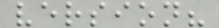version?
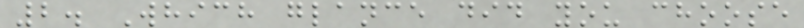2. Which glance did you choose
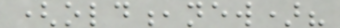(old,new)?
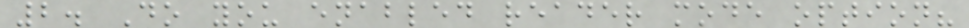2. Do you enabled reader mode option?
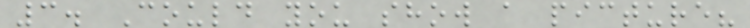3. Could you show a picture?
